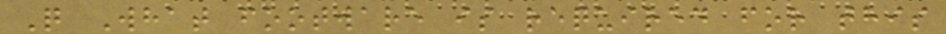Q What footware is required for this
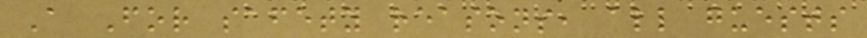A For safety reasons, all guests
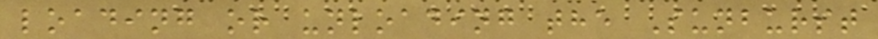loading or unloading the Sunburst
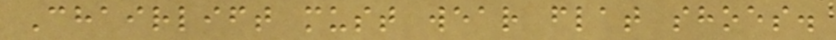Chairlift must wear flat shoes.
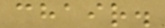chair.
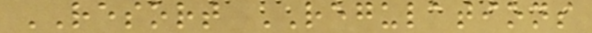RESORT REGULATIONS
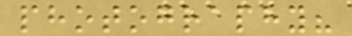photography?
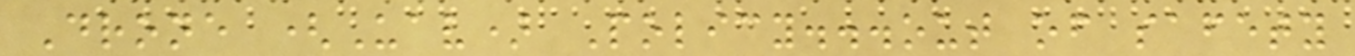Drone (Uav) Policy...out of safety
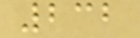232
